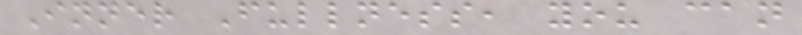Inner Fullness, you can
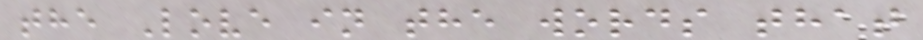the Love in the words that
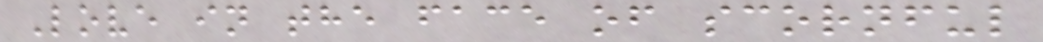Love in the face of scornful
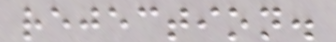rejection.
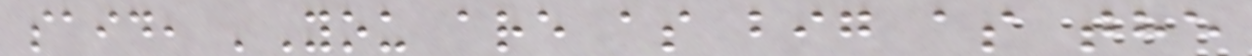said, 'You are as big as the
